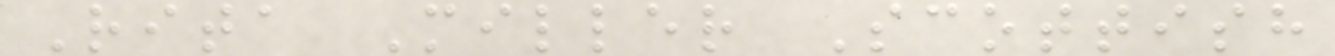Rita Miller Scottish
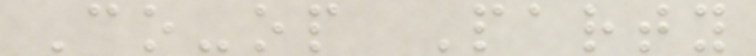Co-op Party
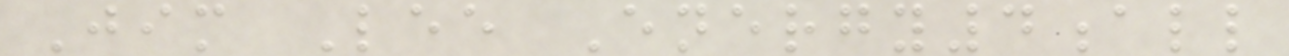Jim Lee Energy4all
